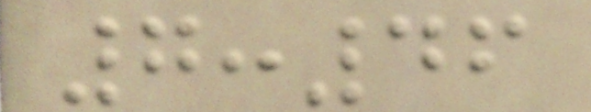7:46
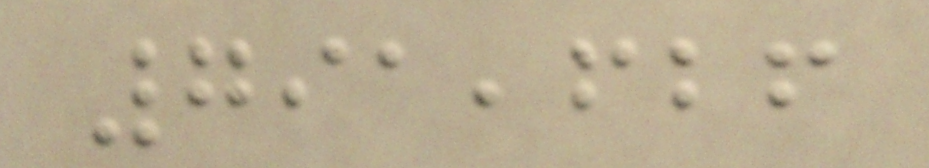791,626
